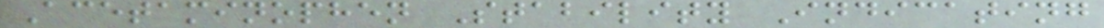Acetaminophen Stability Indicating
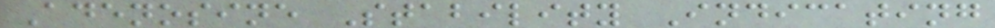Adenosine Stability Indicating
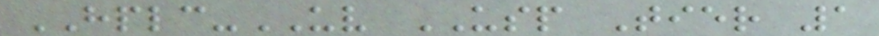HPLC-UV USP Tier 1
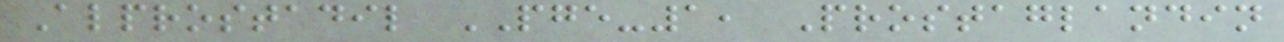Alprostadil PGE-1, Prostaglandin
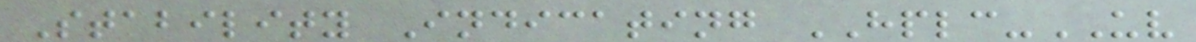Stability Indicating HPLC-UV
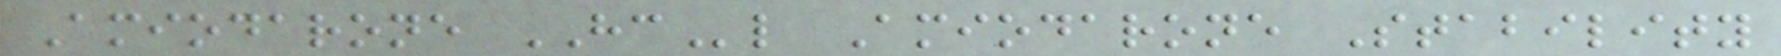Amiodarone HCl Amiodarone Stability
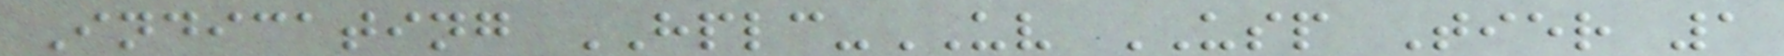Indicating HPLC-UV USP Tier 1
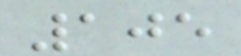105
